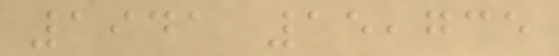1941 15,735
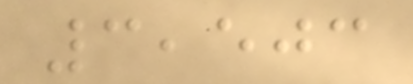3,503
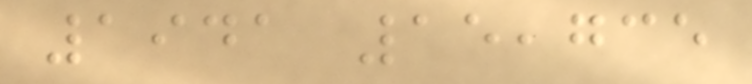1941 15,735
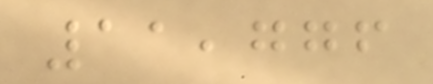11,776
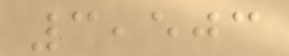3,503
